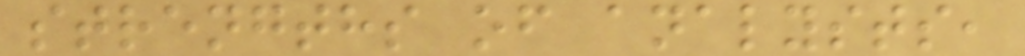strengths of analysts,
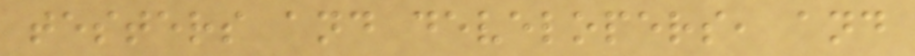testers and developers, and
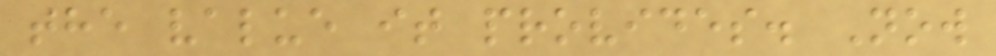the value it provides. Now
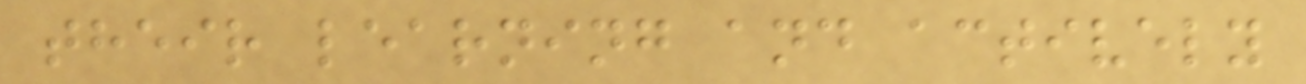their learning and actively
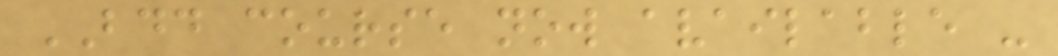BDD course now available -
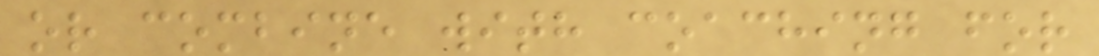or combine with coaching for
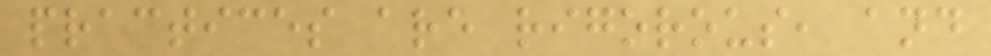practices are rigorous, and
